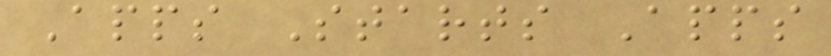Apps Starts Apps
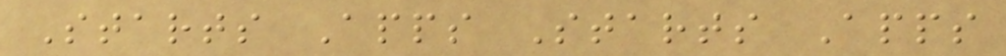Starts Apps Starts Apps
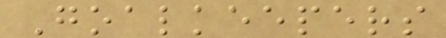Goalkeepers
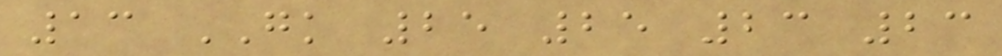13 GK 25 25 23 23
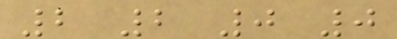2 2 0 0
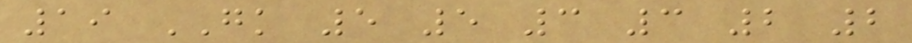19 GK 5 5 3 3 2 2
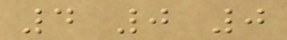4 0 0
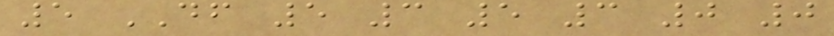5 DF 5 3 5 3 0 0
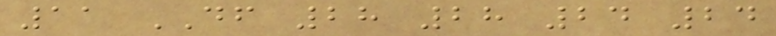11 DF 28 28 24 24
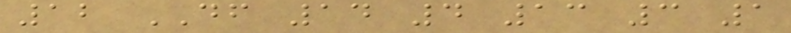12 DF 14 4 13 3 1
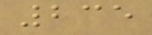235
